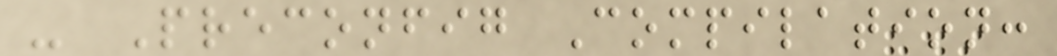- Preconfig Compilation:
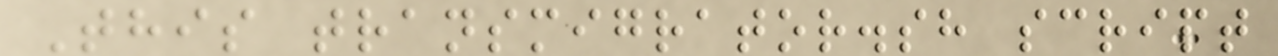This transmigrator.sh script
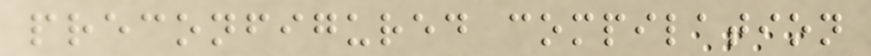preconfigured compilation
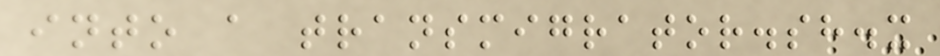into a transmigrator.sh.x
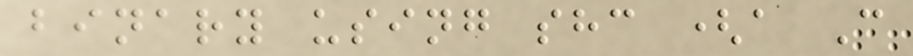binary using shc (a C
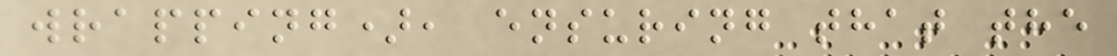wrapping), ensuring that the
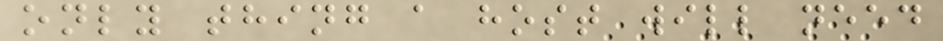only thing a host will need
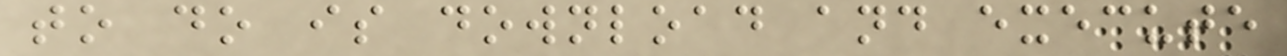to do is download and execute
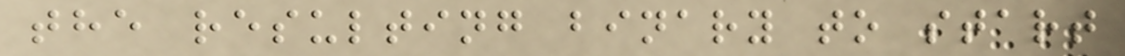the resulting binary to start
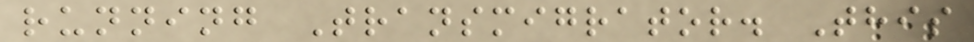running Transmigrator. This
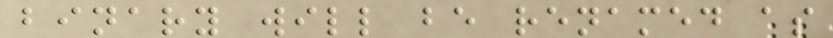binary will be renamed as
